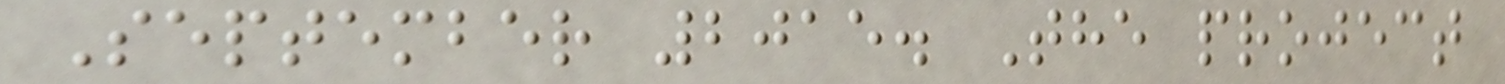September 2015. The project
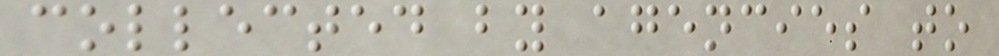collected by agencies to
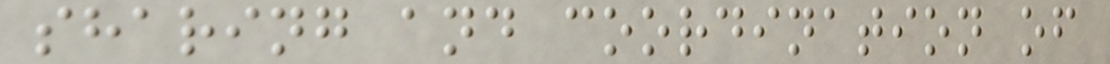sharing and coordination of
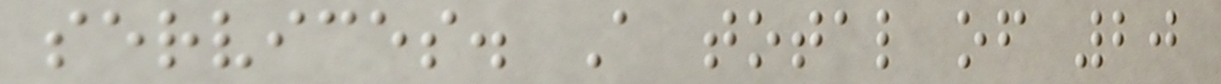services. A total of 20
